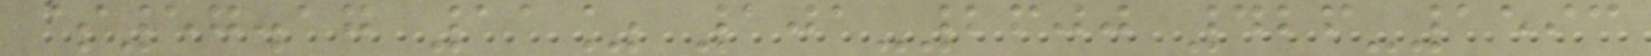$57.17 11% 101-2600 426-1593
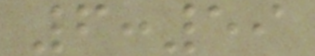6:59
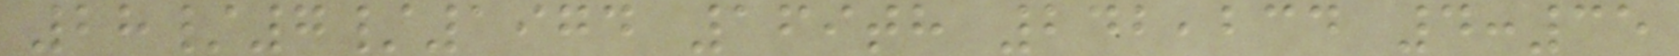28/7/1974 169th 242,234 4:35
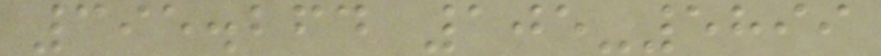395.264 105-5899
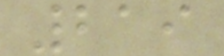219
